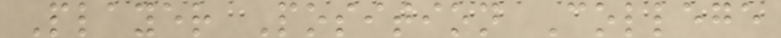Player Position College
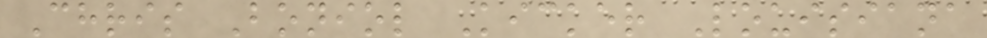Chris Boniol Kicker Louisiana
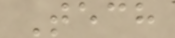Tech
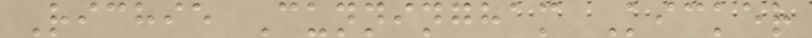Richie Cunningham Kicker
